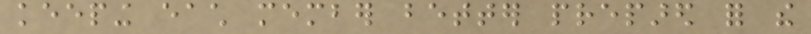keeping each member better prepared for the
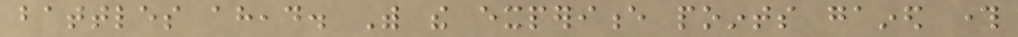battles ahead. With the experience points gained through
